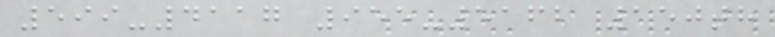599-4117 955-5162 150th
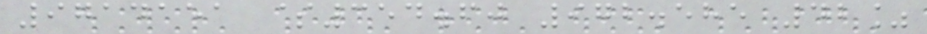9714151 $354.60 972.585 42%
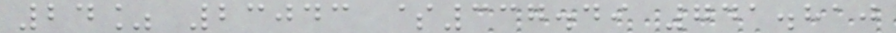24% 23043 $337.49 741.810
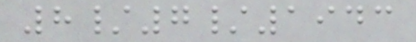8/7/1943
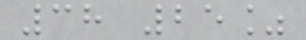38 25%
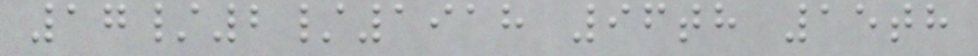17/2/1918 96th 15th
